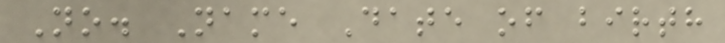No. Name Date of birth
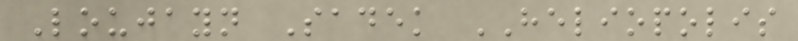Loujayn Sadek HELIOPOLIS
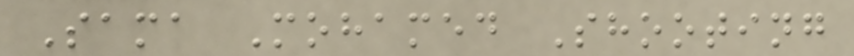Sama Mohamed Shooting
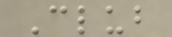Club
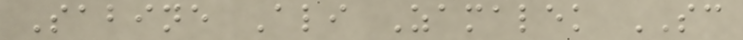Sabine Ali Zamalek SC
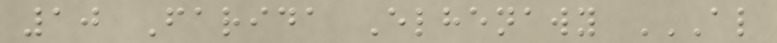10 Farida Elhenawy AL
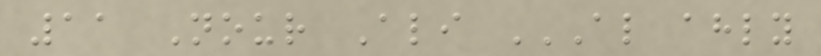11 Nour Ali AL AHLY
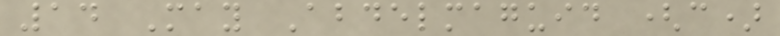14 May Abdelmaguid (c)
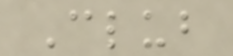Club
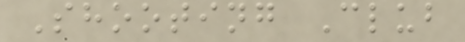Shooting Club
